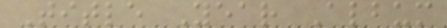Title Year Album
